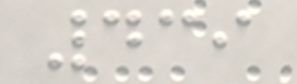439
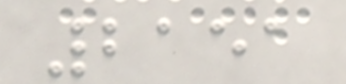2151
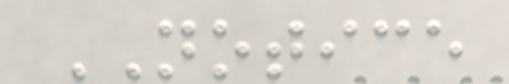NOTICE
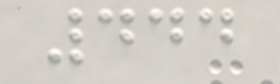444
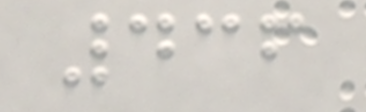436
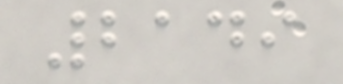2149
